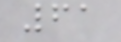61
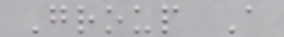Group A
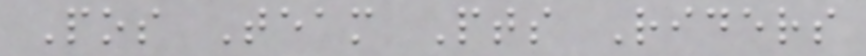Pos Team Pts Riders
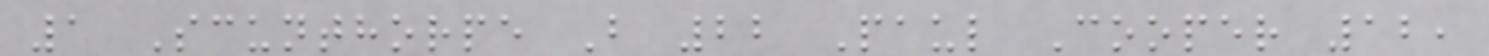1 Scunthorpe B 22 Paul Cooper 12,
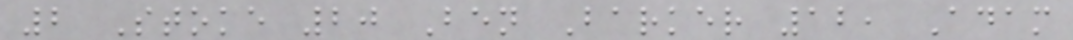2 Stoke 20 Ben Barker 12, Adam
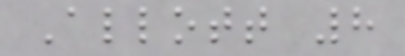Allott 8
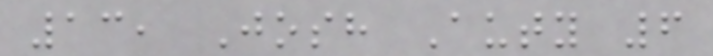13, Josh Auty 6
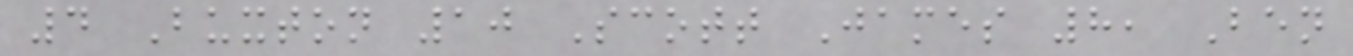4 Buxton 10 Scott James 8, Ben
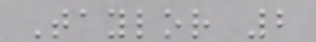Taylor 2
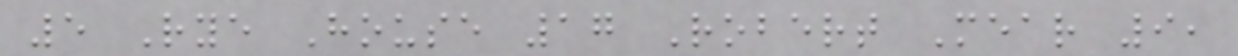5 Rye House 17 Robert Mear 9,
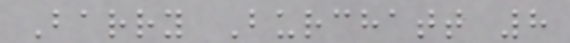Barry Burchatt 8
